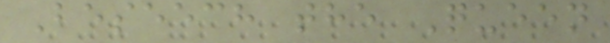Beseech the Queen
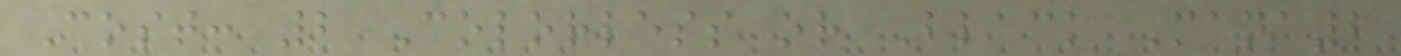Cost: 2 Colorless or Black Mana2
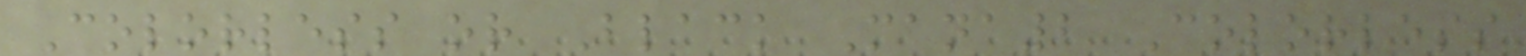Colorless or Black Mana2 Colorless
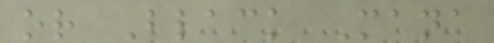or Black Mana
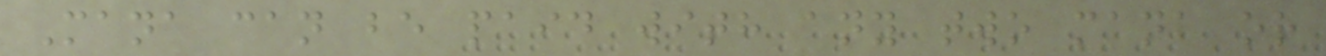Mana can be paid with any two mana or
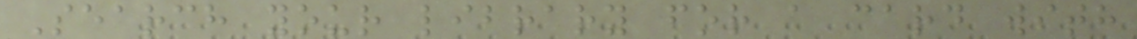Search your library for a card with
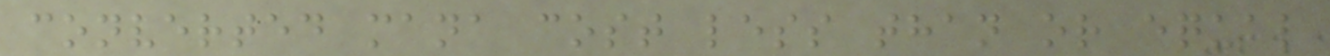converted mana cost less than or equal
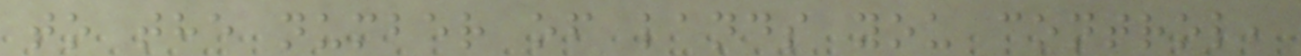to the number of lands you control,
